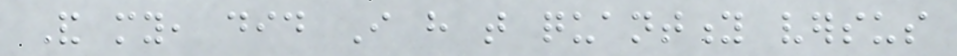And my, did I have that quantity versus
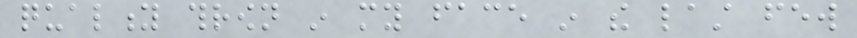quality thrown in my face in the last few
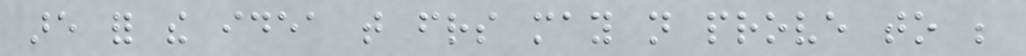are for the idea that friends may not prove to be
